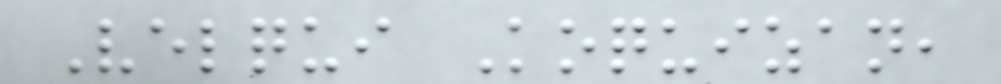Velqui Koquizan,
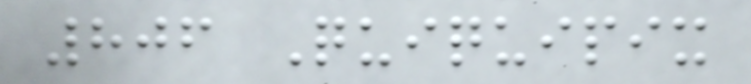806 Quiquipix
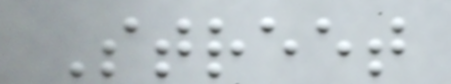Street
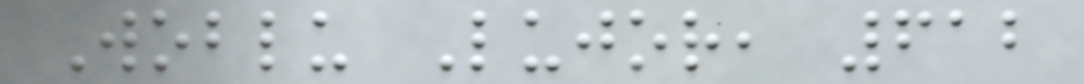Woblu Lujor, 612
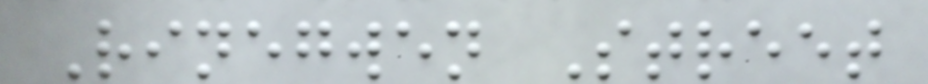Rinegwen Street
